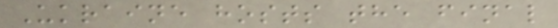Ukraine hosts the final
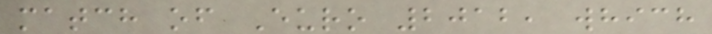match of Euro 2012, which
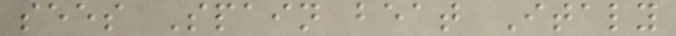sees Spain beat Italy
